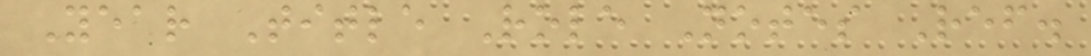Year Title Role Notes Ref.
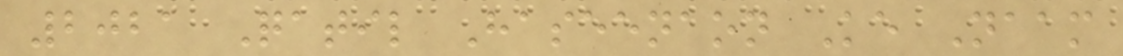2021 Qatil Haseenaon Ke Naam
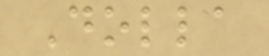Dolla
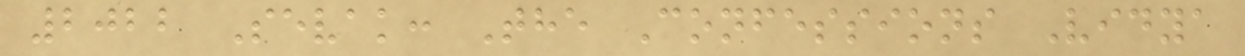2022 Sevak: The Confessions Vidya
